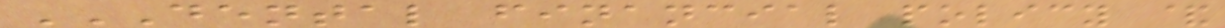DENTAL FINANCIAL POLICY &
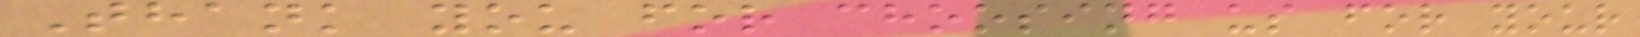Thank you for choosing us for your
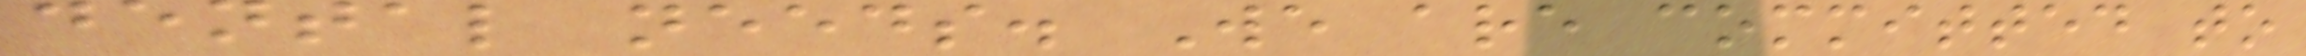dental needs. We are committed to
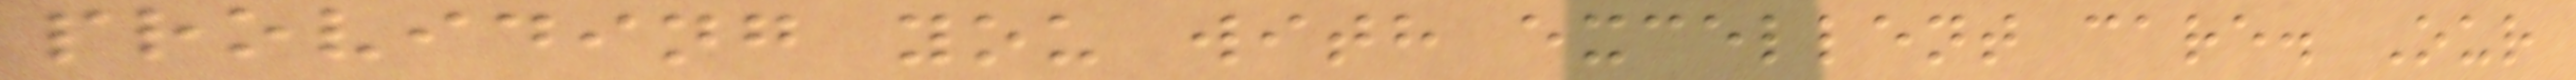providing you with excellent care. Our
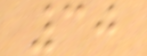30
